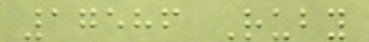17586 Ruby
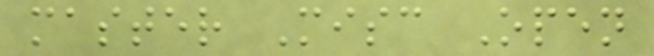master Misc Open
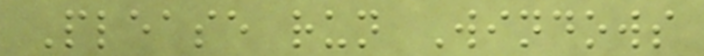Please run Windows
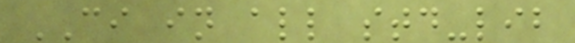CI in all std-lib
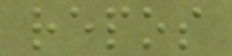repos
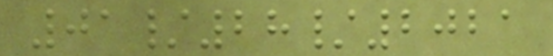01/28/2021
